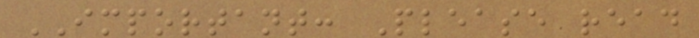IMPORTANT: Please read
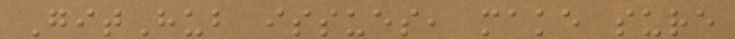GitHub issues, make sure
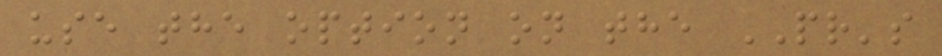use the option on the PR's
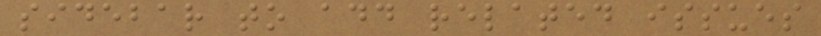sidebar to add related issues
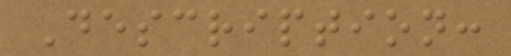Description:
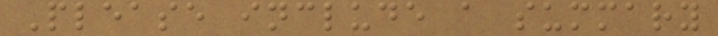Please include a summary
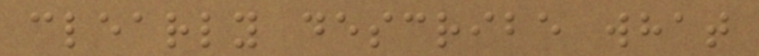clearly describe what
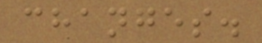changes.
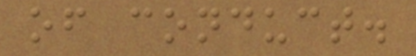of conduct.
